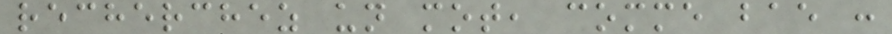recherchez un mot, comme bae :
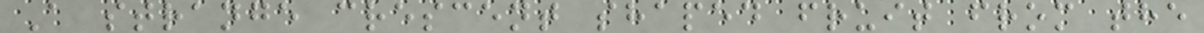A strange crescent shaped fruit from the
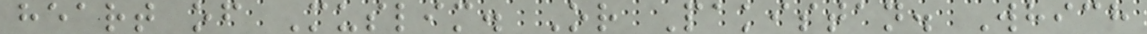heart of Muslim. Or Pakistan. Which
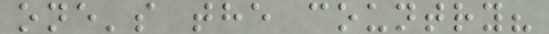one's the country?
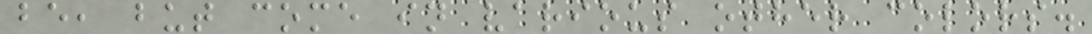be, but come in various other colors.
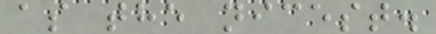as the nicest.
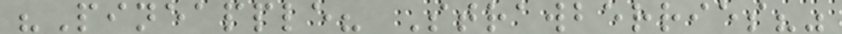"Pineapple? Strawberries?"
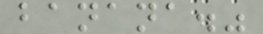banana."
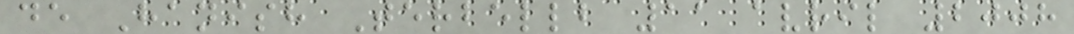de Hanish Terbellb 11 avril 2008
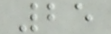25
